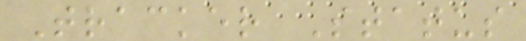Tracker Status
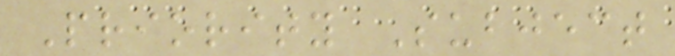Priority Subject
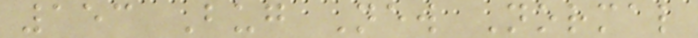153 Bug New Normal
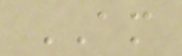AM
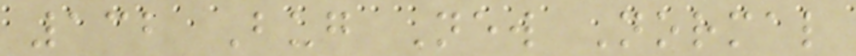132 Bug New Normal
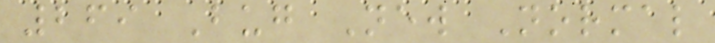269 Bug New Normal
